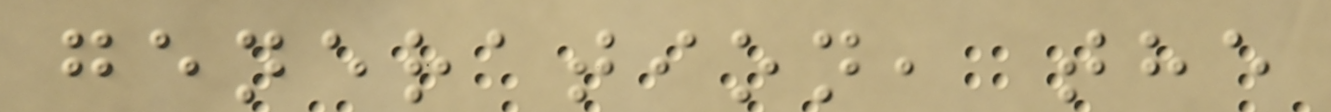generation, the
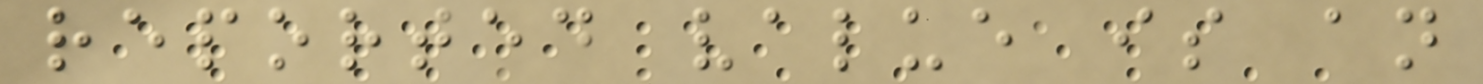reported value is an
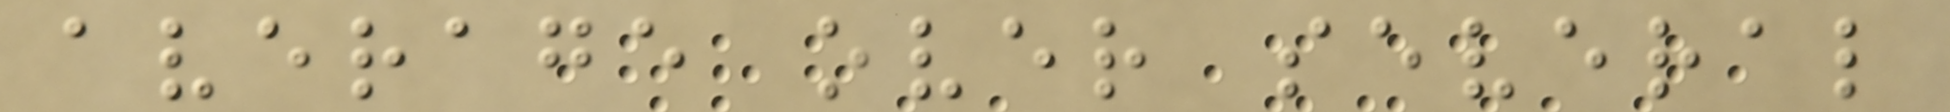average over several
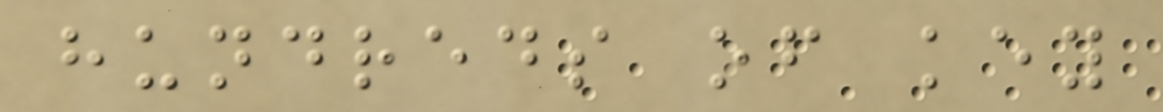hundreds of key
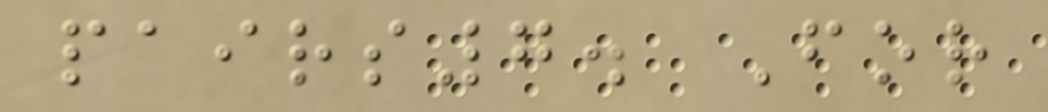pairs7. For
